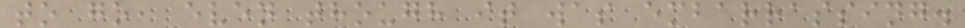to go, even though it was embarrassing.
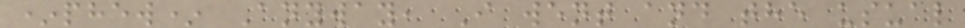*phew* Anyway, I went and the usual
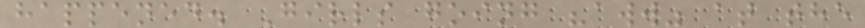happened. Girls going "aww" at the
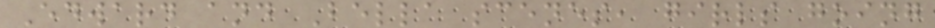Edward and Bella scenes, girls going
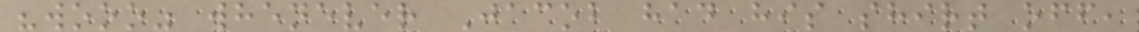"wooo" whenever Jacob had his shirt off,
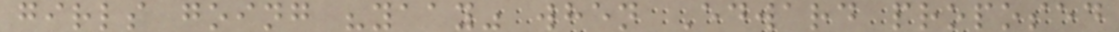girls going "yaay" when Edward proposed
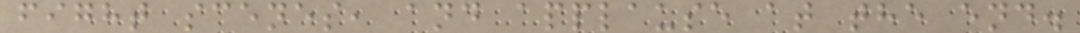fight scenes, and applause at the end.
